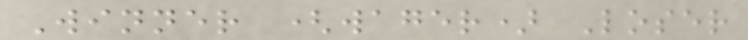Winner (wager) Loser
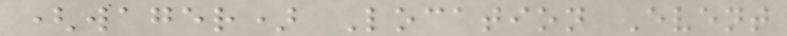(wager) Location Event
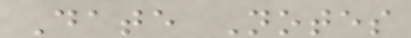Date Notes
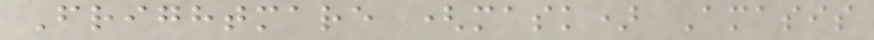Frightmare (mask) Amasis
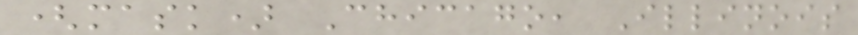(mask) Chicago, Illinois
